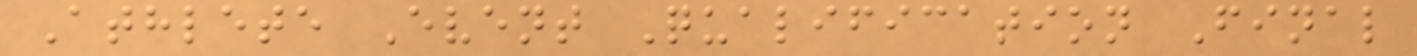Athlete Event Qualification Final
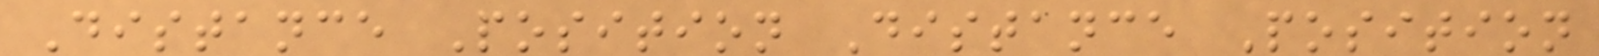Distance Position Distance Position
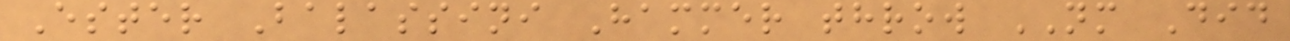Ester Balassini Hammer throw NM Did
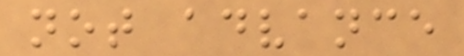not advance
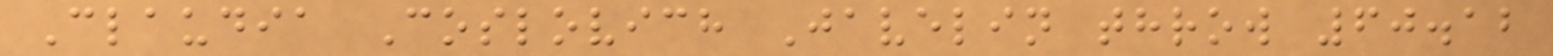Claudia Coslovich Javelin throw 60.12
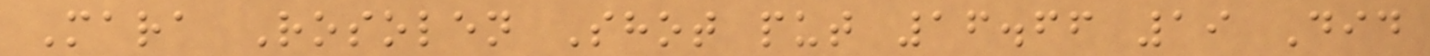Mara Rosolen Shot put 16.66 19 Did
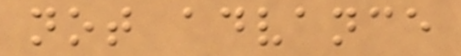not advance
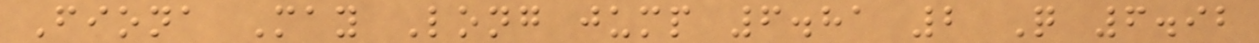Fiona May Long jump 6.81 2 Q 6.92
